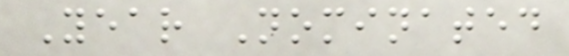Year Nominated
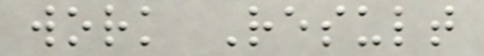work Result
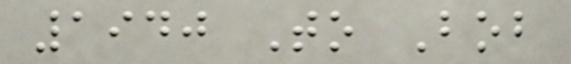1940 To Bob
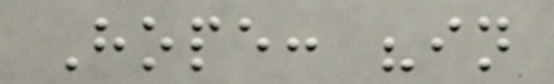Hope: "in
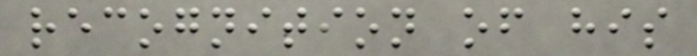recognition of his
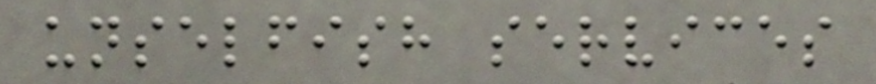unselfish services
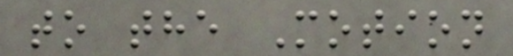to the Motion
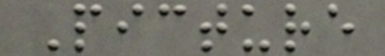Picture
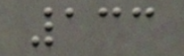133
